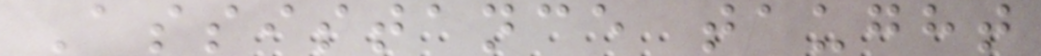Assistance taught
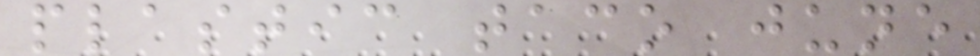plastic taco june
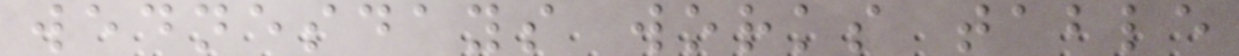wednesdays works table
